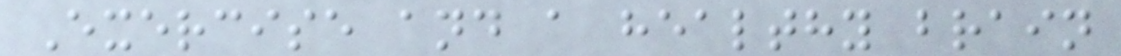Exercise and a healthy brain
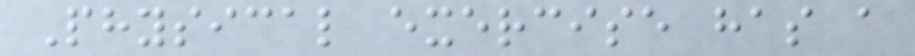Physical exercise has a
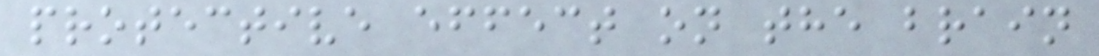protective effect on the brain
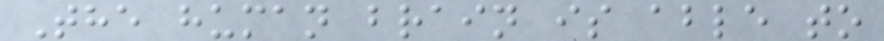The human brain is able to
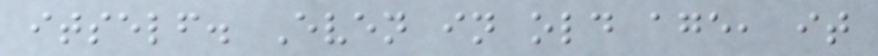itself. Even in old age, it
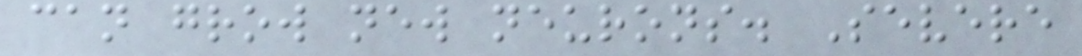can grow new neurons. Severe
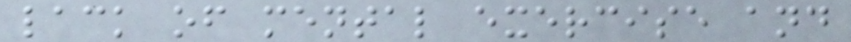lack of mental exercise and
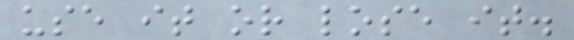use it or lose it.
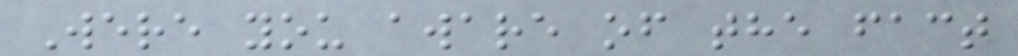Were you aware of the fact
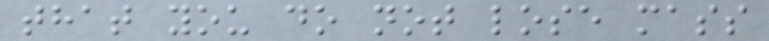that you do not lose mass
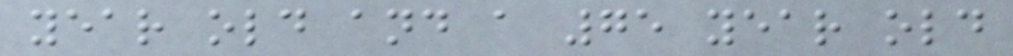year old and a 75 year old
